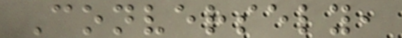Conversely,
